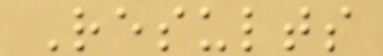Results
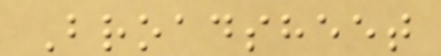Broadsheet
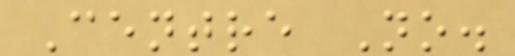Centre No.
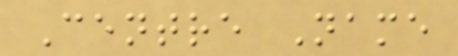Centre Name
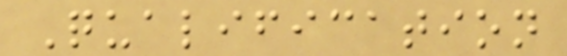Qualification
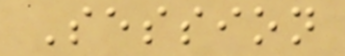Session
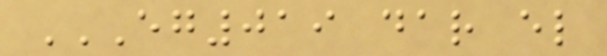EG019 DAR EL
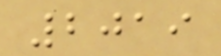2019
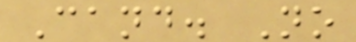Cand. No
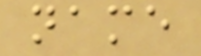name
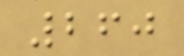260
